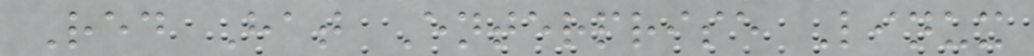Red Hat Enterprise Linux
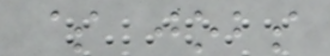$ jobs
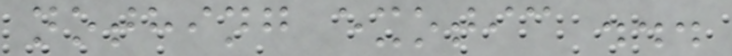nothing exotic ...
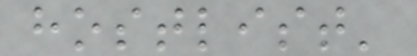hostlist'
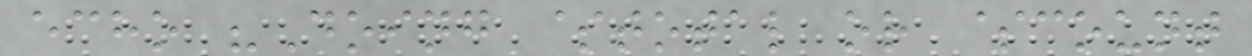echo "Doing $total or $count
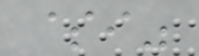$i"
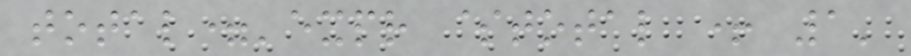total='expr $total + 1'
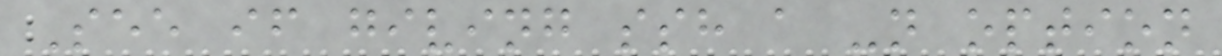See if giving ssh a -n option
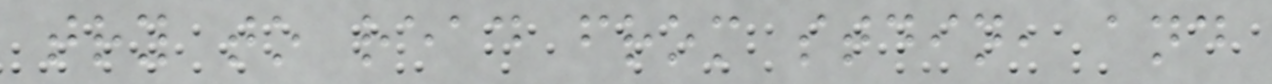try to read from stdin, and
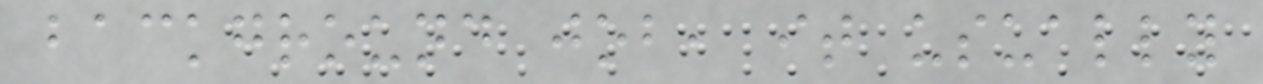background job, it usually
